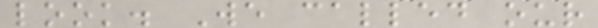look. We called our
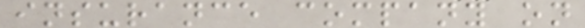insurance company on
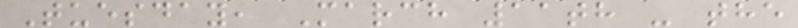Tuesday, March 11th - the
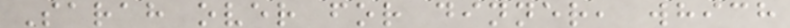Sarah over for dinner, which
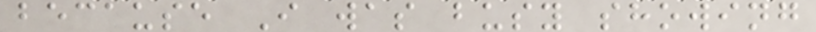because I was busy showing
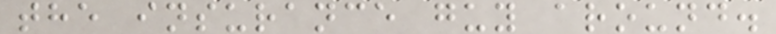the insurance guy around.
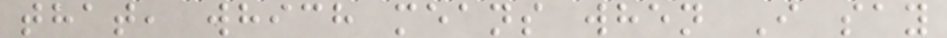that, which means when I say
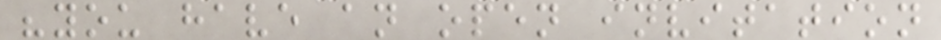"you have an open invitation
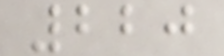220
